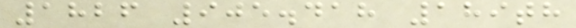1826 905.418 189th
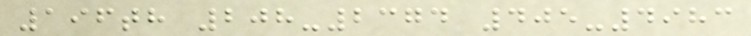196th 208-2374 405-4983
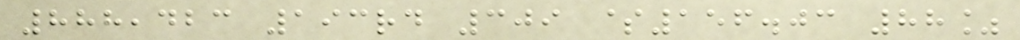888,423 193rd 309 $156.03 88%
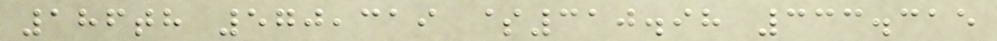186th 570,319 $310.98 333.315
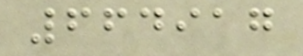664917
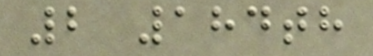2 184th
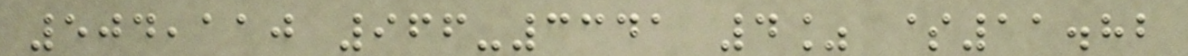504,110 966-3341 4% $11.82
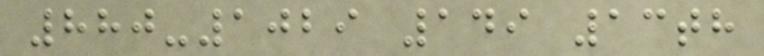880-1029 149 13th
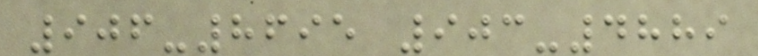906-8695 903-4889
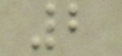2
